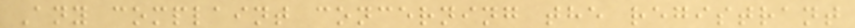Any complaint concerning the registrant
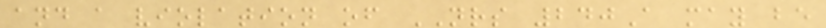and a violation of NRS 240A may be
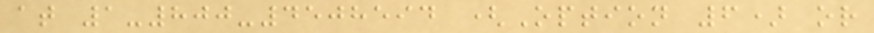at 1-800-4508594 (Option 6) or
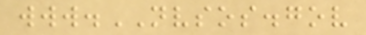www.NVSOS.gov
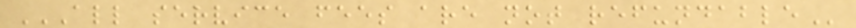ALL SERVICE FEES ARE NOT REFUNDABLE
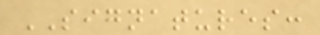SIGNATURES:
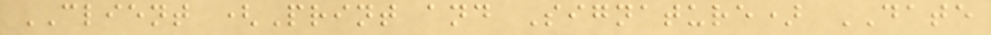CLIENT (Print and Signature) DATE
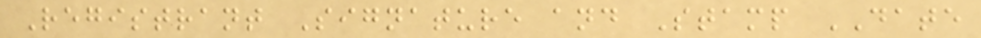Registrant Signature and Stamp DATE
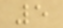5
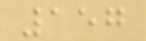157
